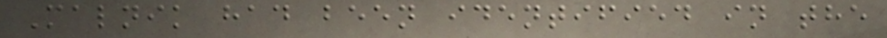Malnik had been identified in the
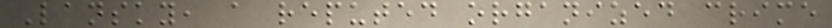Lansky, a reputed organized crime
